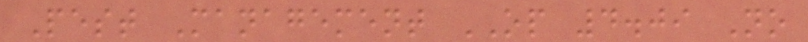Pest Management OP 4.09 No
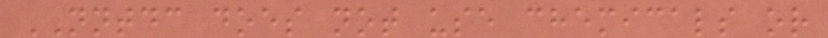NNTDC does not use chemicals or
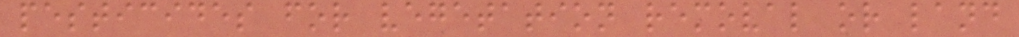pesticides for vegetation removal or land
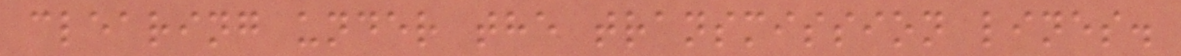clearing under the transmission lines.
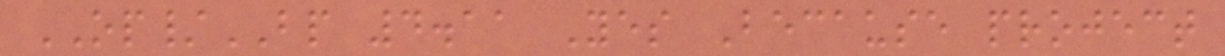OP/BP 4.11 Yes Because project
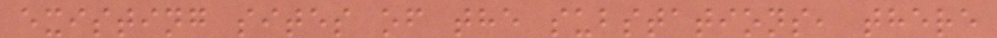existing sites of the substations, there
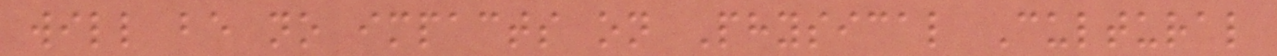will be no impacts on Physical Cultural
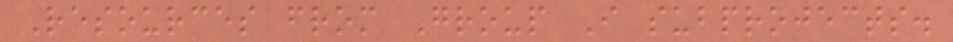Resources from Group I subprojects.
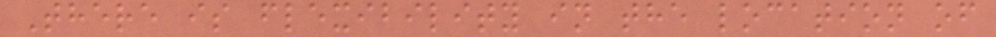There is flexibility in the location of
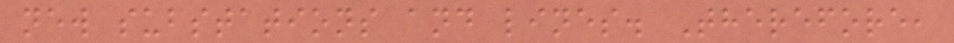new substations and lines. Therefore,
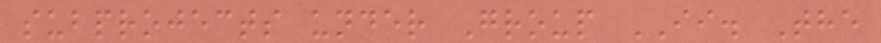subprojects under Group II. The
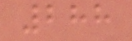288
